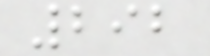292
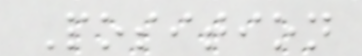Position
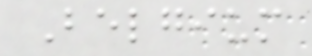Belgium
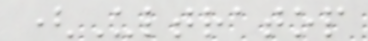(Ultratop
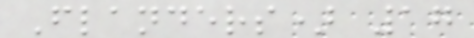Flanders) 17
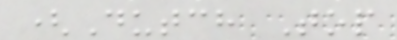(Dutch Top
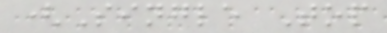(Single Top
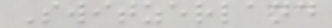Switzerland
